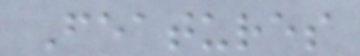Features
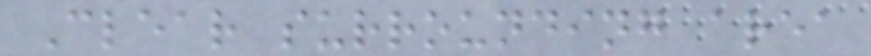Clear surrounding area
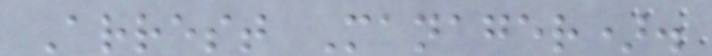Arrest Manager).
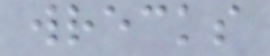wrecks
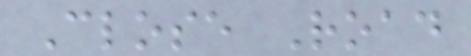Close Road
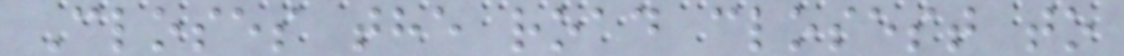Closes the road closest to
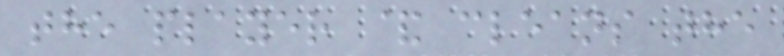the player & cleans the
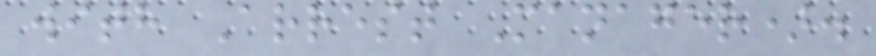with Arrest Manager).
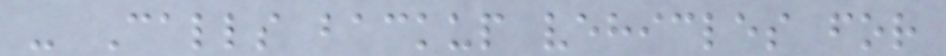- Calls backup vehicles for
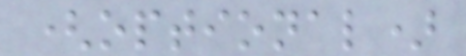(optional)
